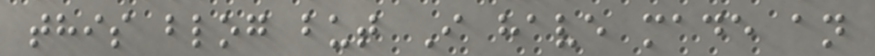this blog but I have made an
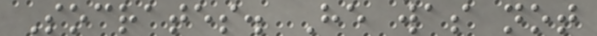Socrates. He was not
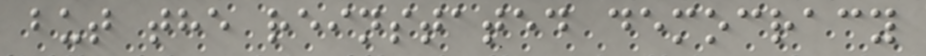but the reinstated democracy
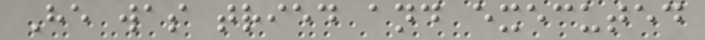He was tried and executed
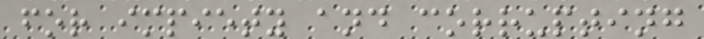for impiety and corrupting
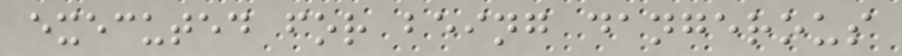executed for being dangerous
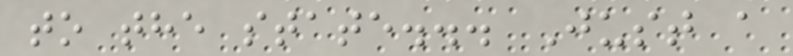to the state... Just a
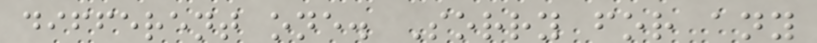different one. Sorry for any
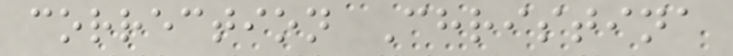correction Christina
